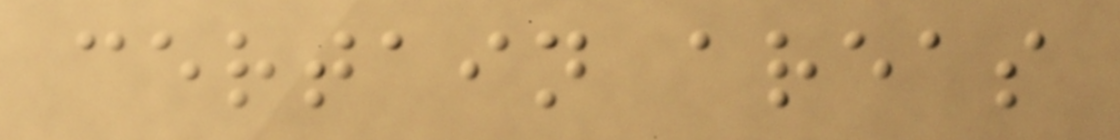certain areas
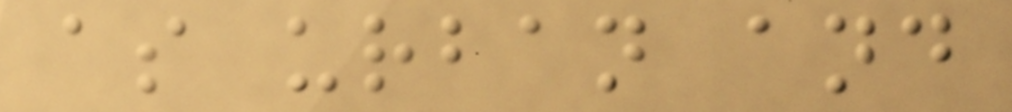as urban and
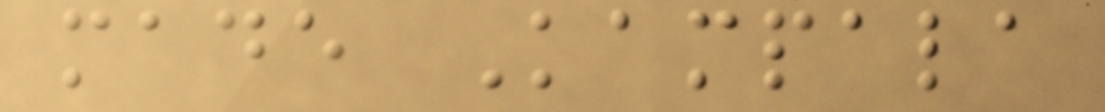made Kampala
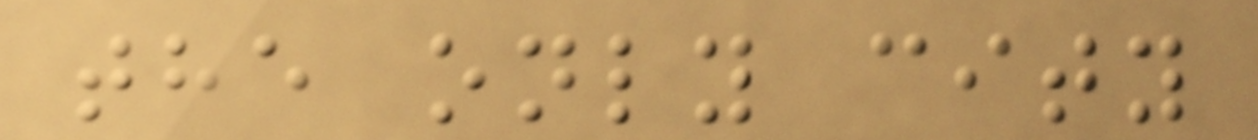the only city
